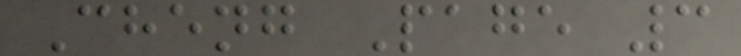Cheng Page 3
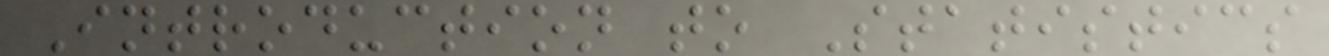Introduction to Statistics
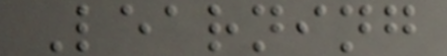Learning
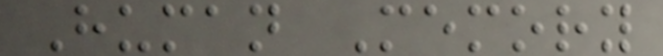Human Memory
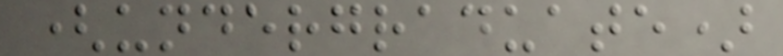(undergraduate)
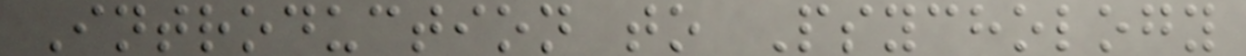Introduction to Psychology
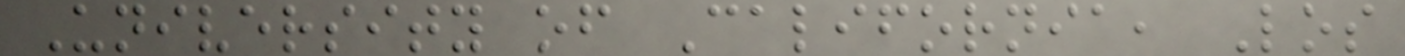University of California, Los
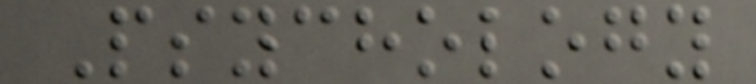Psychology
